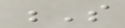S
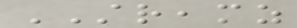STREAMZ
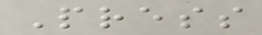Press
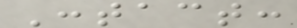Contact:
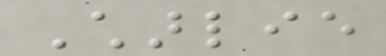Charlie
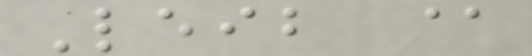Leib @
